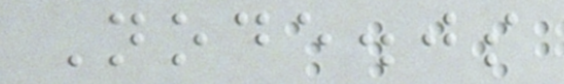Node.js
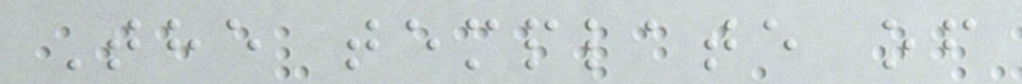The template of
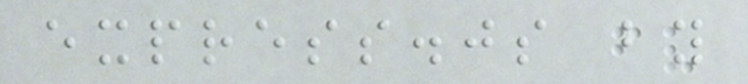express.js by
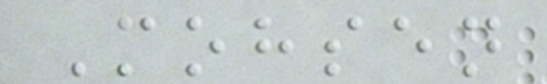Mohsen
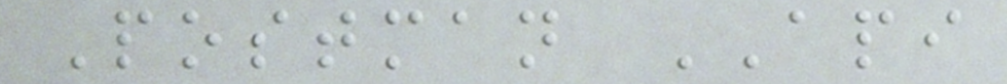Postman API
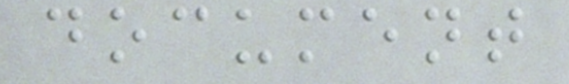document
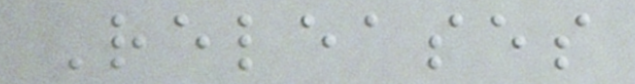Releases
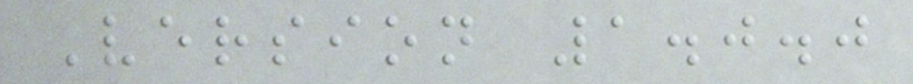Version 1.0.0
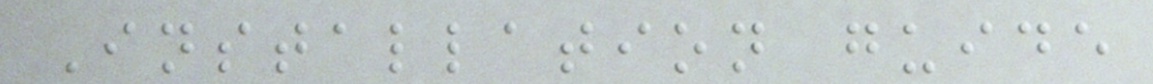Installation guide
